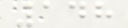148
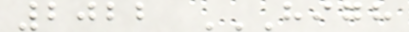2022 HIGH
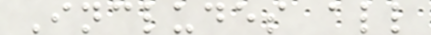Includes all
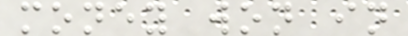money won in
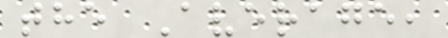the Average,
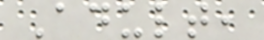Adult,
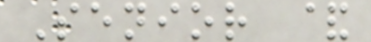Senior &
